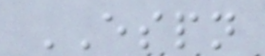ESPN
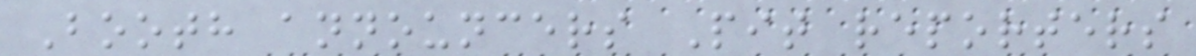Booth announcers Pit reporters
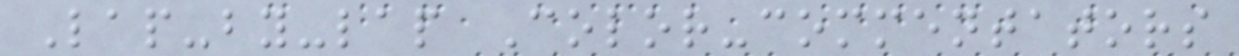Lap-by-lap Color-commentators
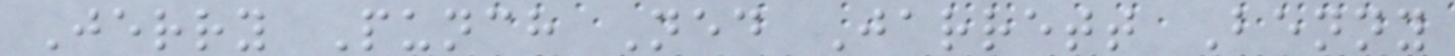Jerry Punch Ned Jarrett Benny
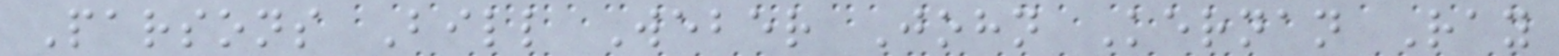Parsons Bill Weber John Kernan Ray
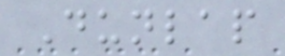Dunlap
